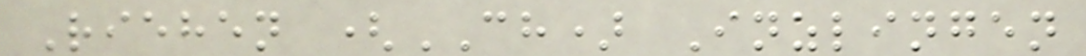Riehen (CH) Inzlingen
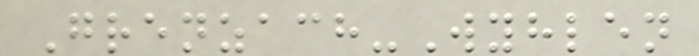Grenzach-Wyhlen
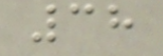38
